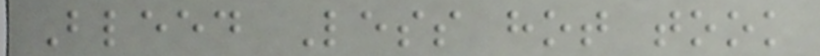Bleed Less hot took
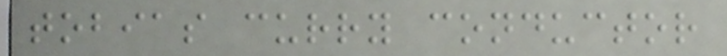tobias curry conductor
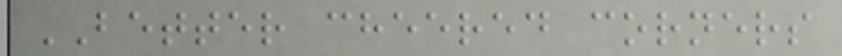BETTER cheered corners
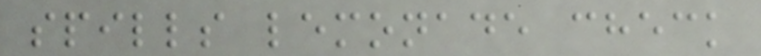spills lemonade check
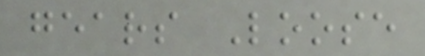gears Loose
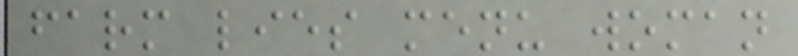farm lies menu woman
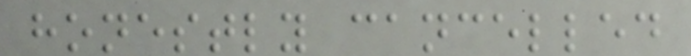honestly cancelled
